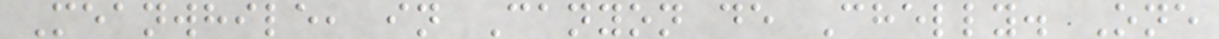Meanwhile, in Canyon de Chelly. One
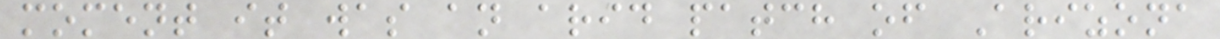moment it was an arid patch of Arizona
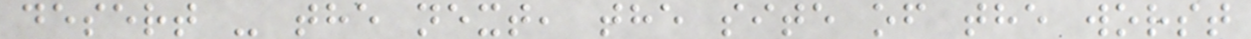desert - the next, the site of the worst
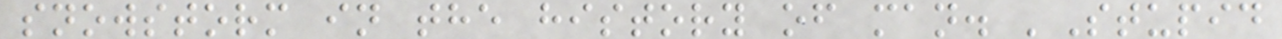snowstorm in the history of man. 'Stupid
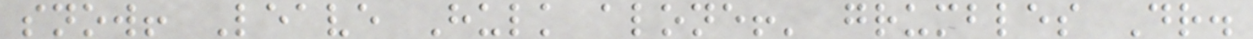snow! Leave Hulk alone!' grumbles Dr.
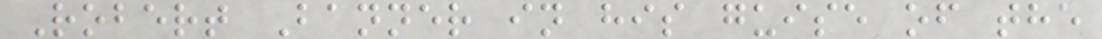Robert Banner in his guise of the
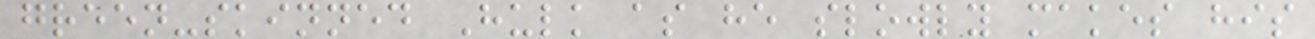green-skinned Hulk as he slowly makes his
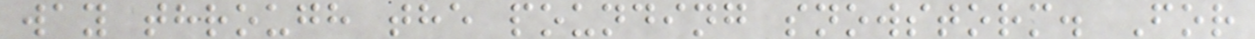way through the pounding snowstorm. For
